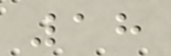18
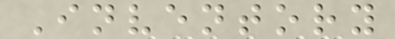Inventory
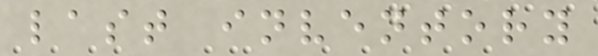last inventory
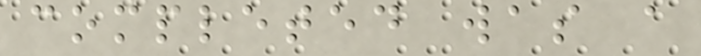completed was a
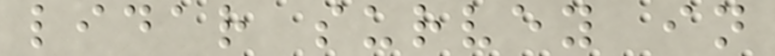lidar survey in
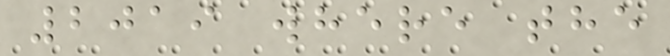2019 where the
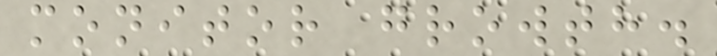monitor growth.
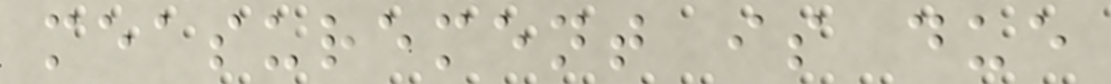measurement is due
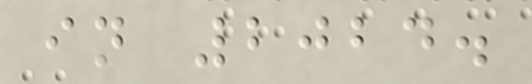in 2024.
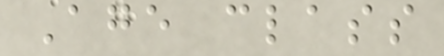Age class
